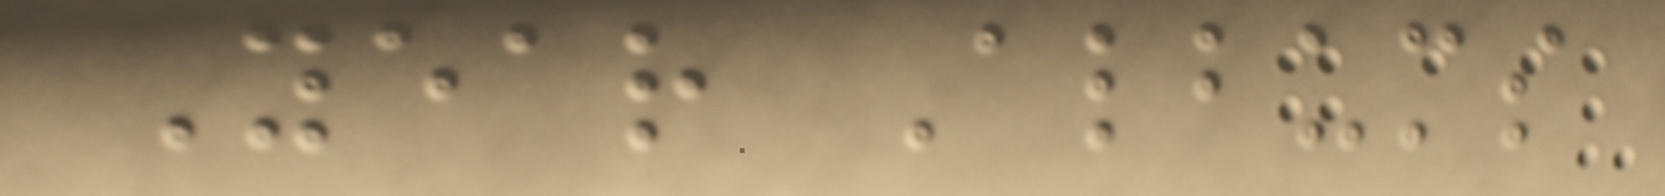Year Albums
